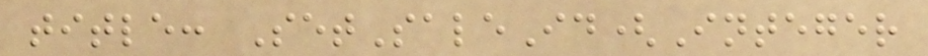title: SetSaleId(Integer
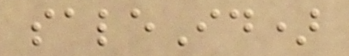saleId)
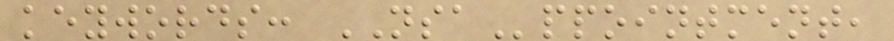keywords: NSAppointment,
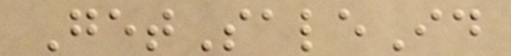GetSaleId
